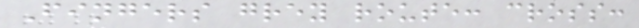Fingers grey route: cross:
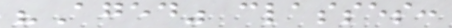"Aged" classes:
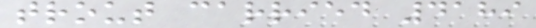trout carried 4189
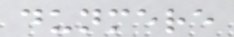dunmere
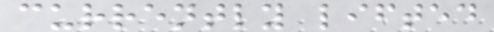currently lifted
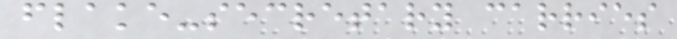flake-secretary carries
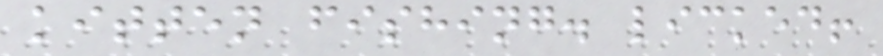kitten fishing. licked!
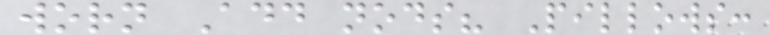worn Add nods? Pillows:
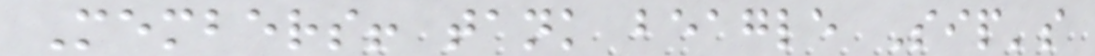Members! tank beagle Sip's
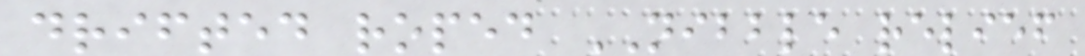drifted roped NIBBLE relief
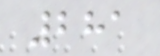281
